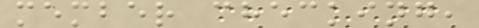member checking,
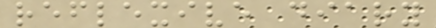reflexive diary
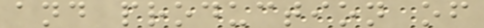and production of
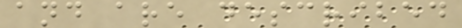and are described
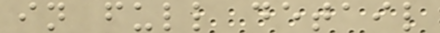in full detail
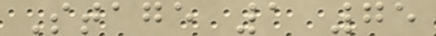Stage 1 75
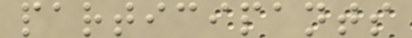participants
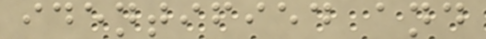identified and
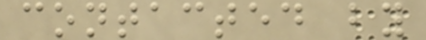contacted by
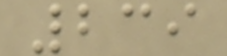239
